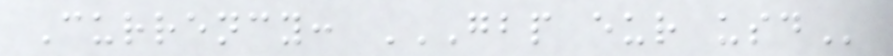Currency: GBP EUR USD
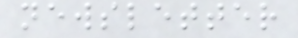newsletter
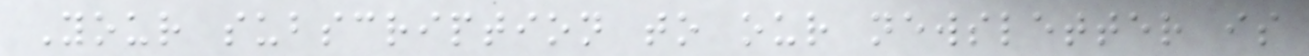Your subscription to our newsletter is
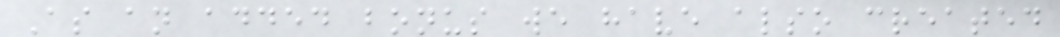As an added bonus we have also created
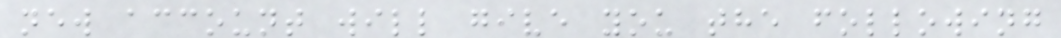new account will give you the following
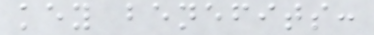key benefits:
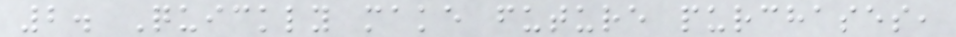2. Quickly make future purchases,
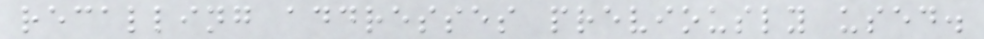recalling addresses previously used.
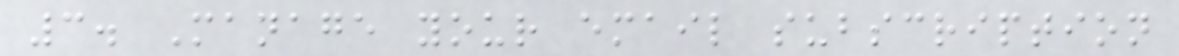3. Manage your email subscription
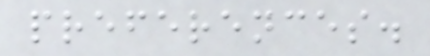preferences.
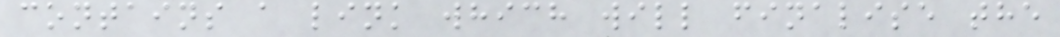contains a link which will finalise the
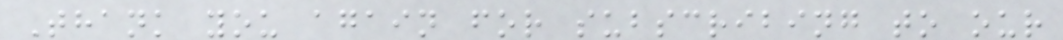Thank you again for subscribing to our
